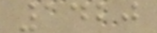1420
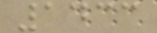1433
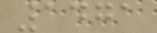1471
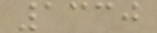1330
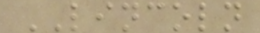LINCOLN
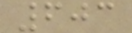603
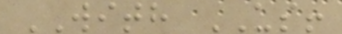WITH US!
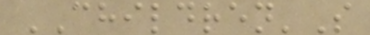CHILDREN'S
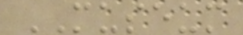MUSEUM
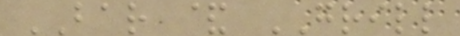BAR & GRILL
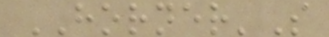HORNER'S
